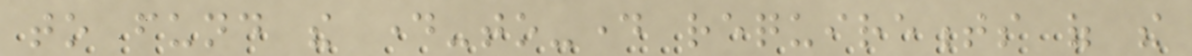to fund the day-to-day requirements of the
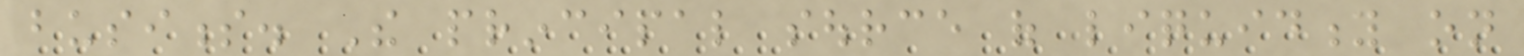business. The principal source of liquidity on
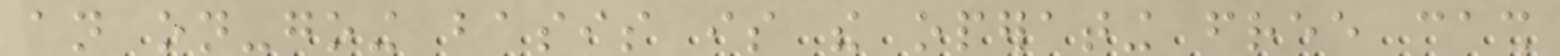an on-going basis is the operating free cash
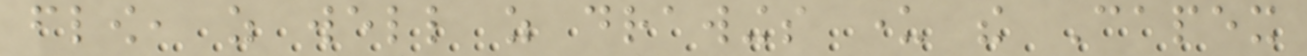flow, as well as drawings under the Capex
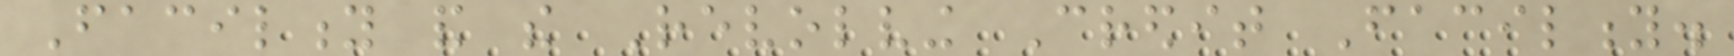Facility and the Revolving Credit Facility.
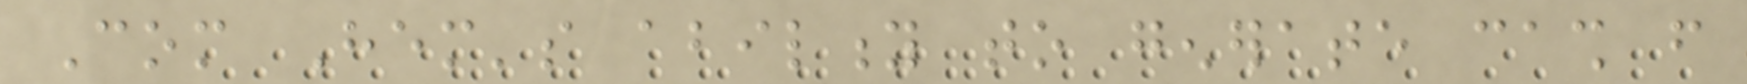Com Hem's ability to generate cash from
